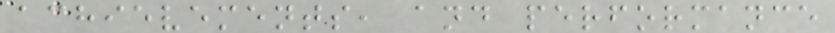achievements, and performance
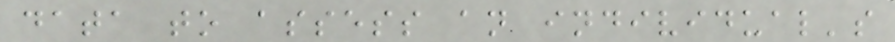data to assess an individual's
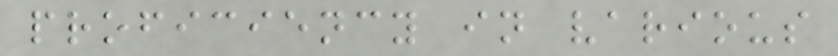proficiency in various
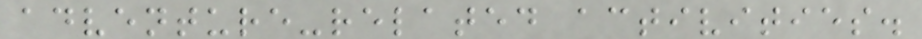adventure-related activities.
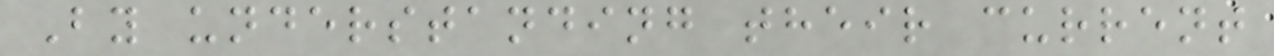By understanding their current
